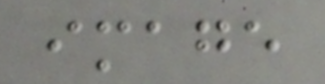image
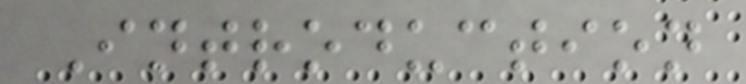Introduction
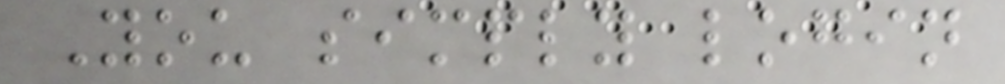You simply login
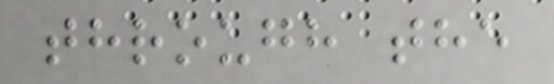through the
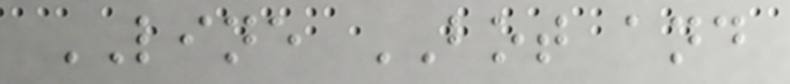LINE BOT and
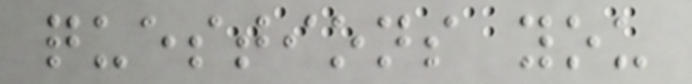questions you
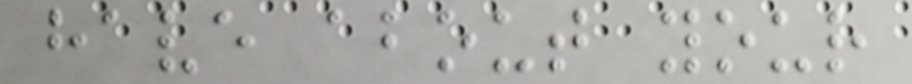have about your
